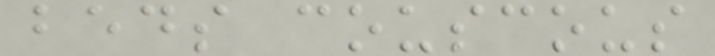beds couscous
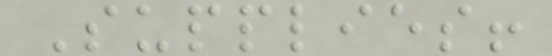Supplies!
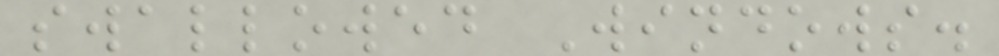swallowed Windows.
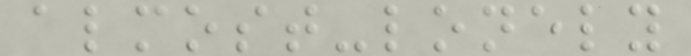almost-lonely
